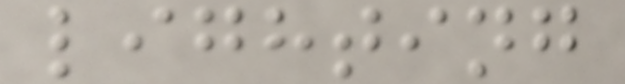lighting
